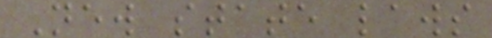New state laws
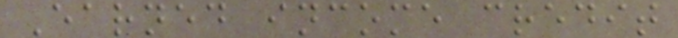Earned income credit
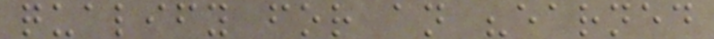qualify for an "earned
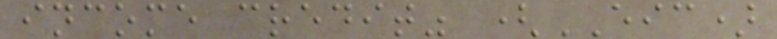income credit" (EIC)
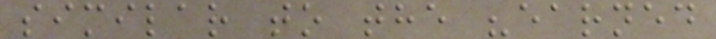similar to the "earned
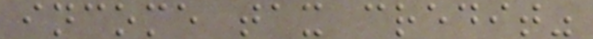income tax credit"
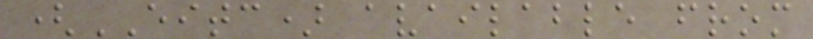(EITC) available from
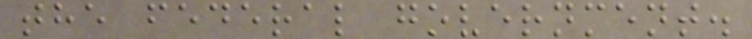the federal government.
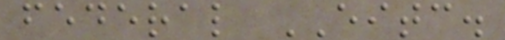federal EITC.
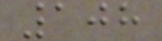108
